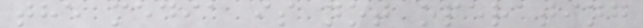the media is not operating
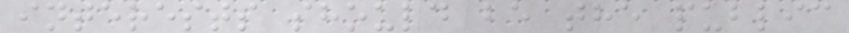interests should be the public
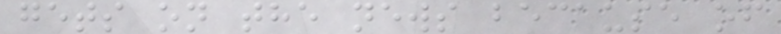gets on the news because of
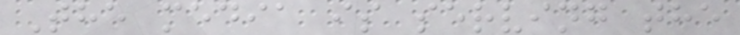The media is serving the
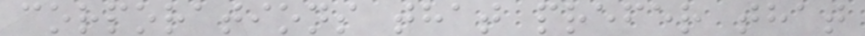corporations that prefer that
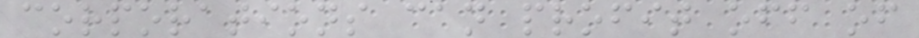corporations can profit off of
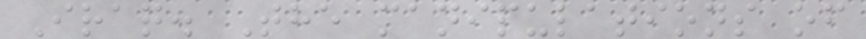Iraq. The manipulations of
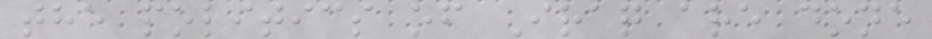the politics of Iraq are done
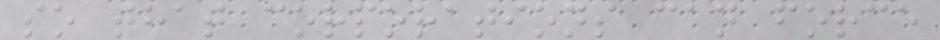so that corporations can force
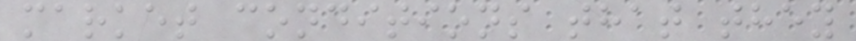market conditions that they
